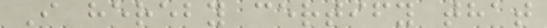I hereby certify that
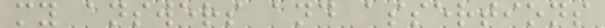my answers and assertions
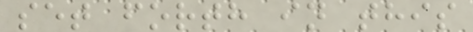set forth in this
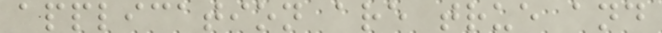application are true and
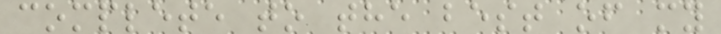complete to the best of my
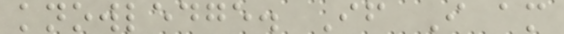knowledge. If I am
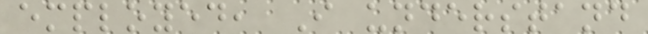employed, I understand
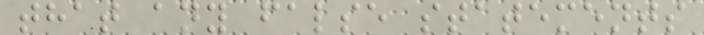that any false statements
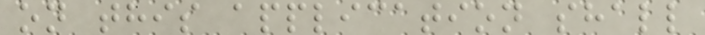on this application shall
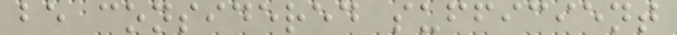be considered sufficient
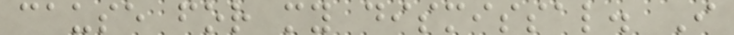cause for my dismissal. I
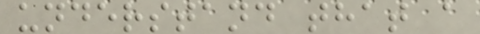understand that a
